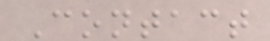Contact
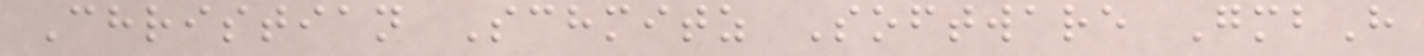Christian Schmitz Software GmbH
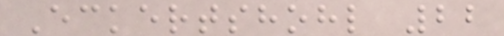Eckertshohl 22
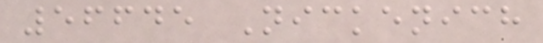56645 Nickenich
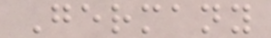Germany
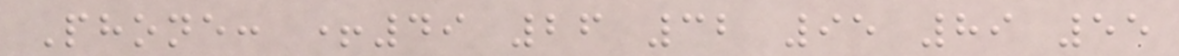Phone: +49 26 32 95 89 55
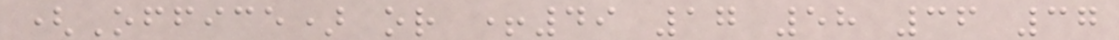(Office) or +49 17 58 36 37
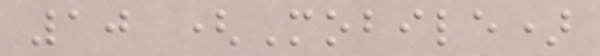10 (Mobile)
